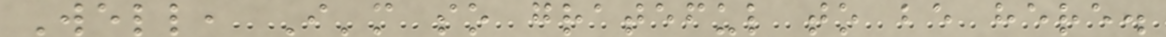Well, I'm so grateful to be here.
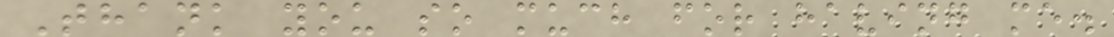Thank you so much for having me.
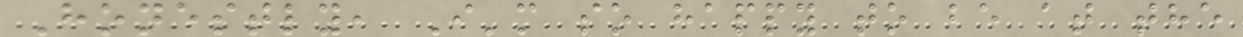Honestly, I'm so happy to be at the
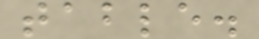table.
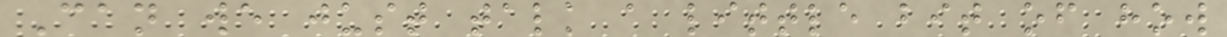Can we just talk a little bit of how
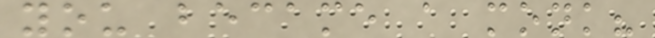you became a monk?
